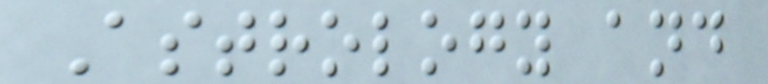Astrology and
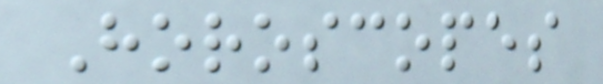Horoscopes
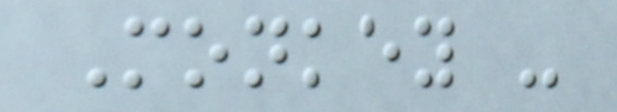Monkey -
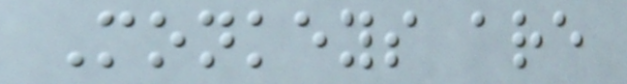Monkeys are
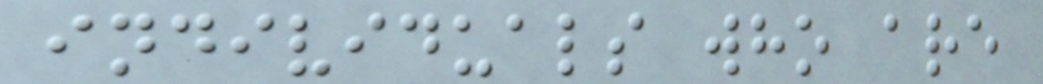individuals who are
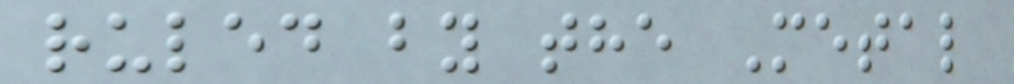ruled by the Metal
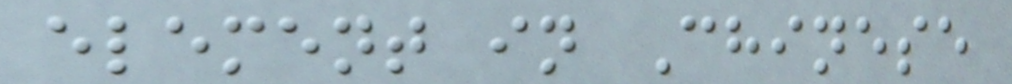element in Chinese
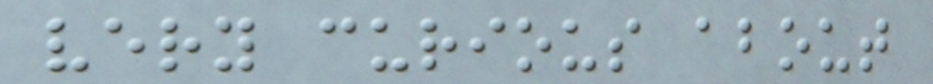very curious about
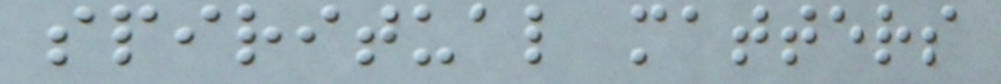spiritual matters
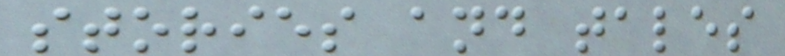stories and tales
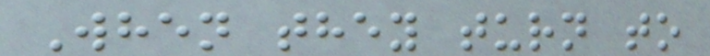When they turn to
